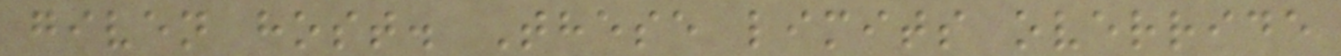given host. These limits override
